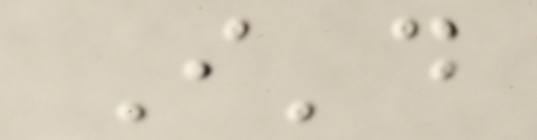I'd
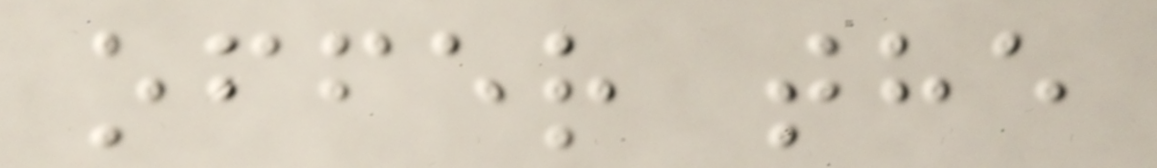offer the
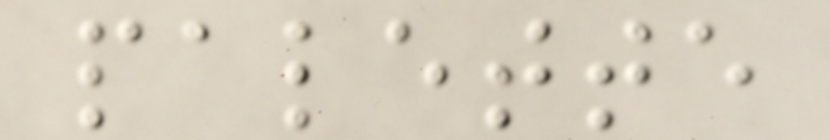palette
